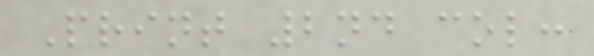Print 2nd col:
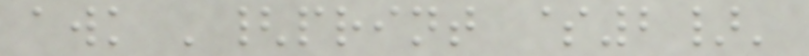awk '{print $2}'
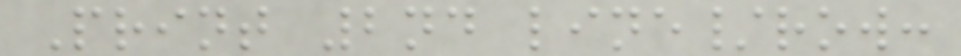Print 2nd line/row:
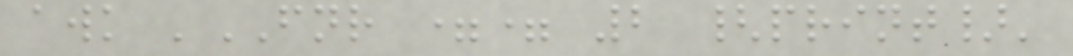awk 'FNR == 2 {print}'
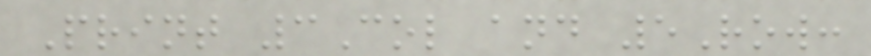Print 3Col and 5Row:
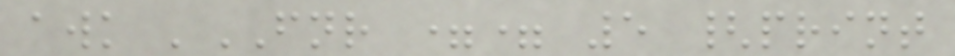awk 'FNR == 5 {print
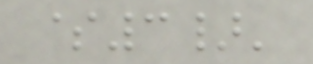$3}'
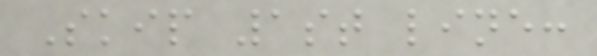Skip 1st line:
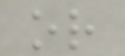or
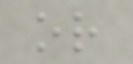or
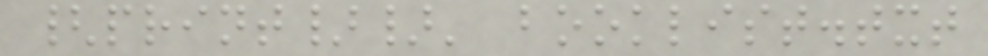{print}}' booklist.txt
